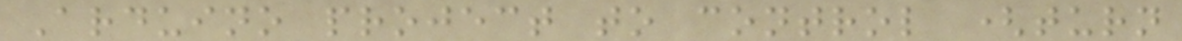Arduino project to control (turn
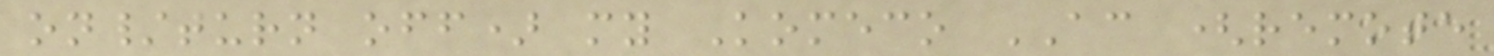on/turn off) my Komeco AC (remote
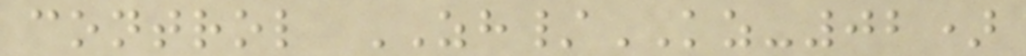control ZH/KZ-02)
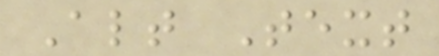Alt Text
